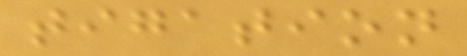tigation
